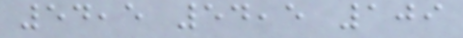54,5 54,5 109
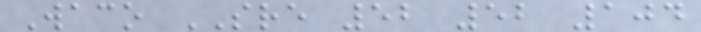Waco SRE 52 52 104
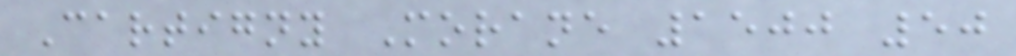Cartigny Morane 1500 50
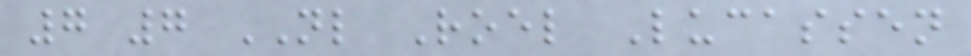7 7 NL Roel Lucassen
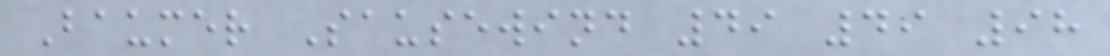Baumer Sausewind 49 49 98
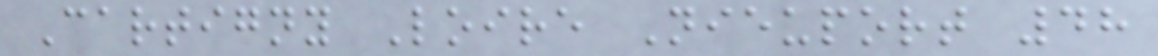Cartigny Loire Nieuport 48
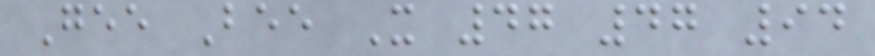Gee Bee X 47 47 94
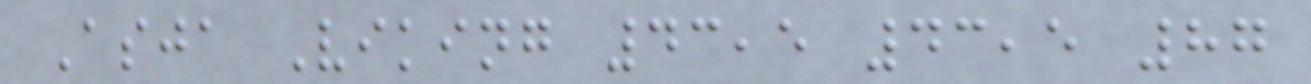Asja Viking 43,5 43,5 87
